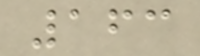163
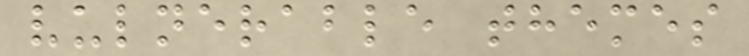vulnerable themes
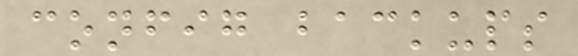config backups
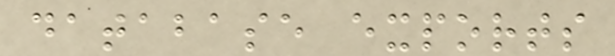database exports
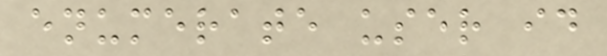enumerate user id
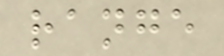range
